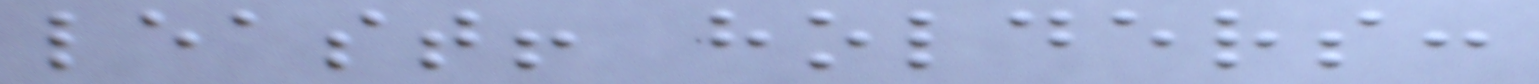least! holders:
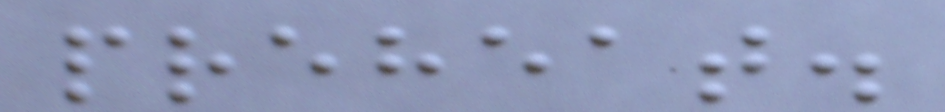preheat.
